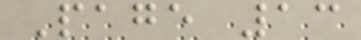Page 13
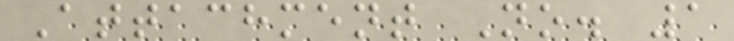Attachment No. 1
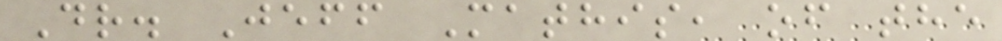Dr. Jeff Mathis, of the
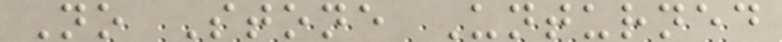No Stone Unturned
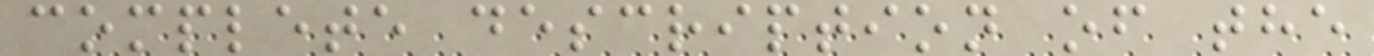complete description of the
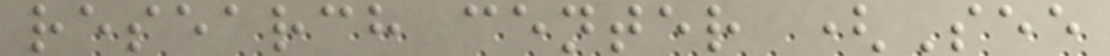research center (See
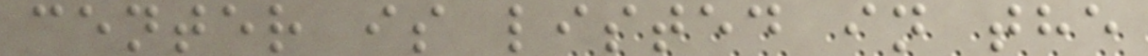center is listed in the
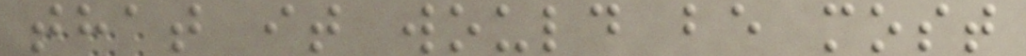that it would be most
